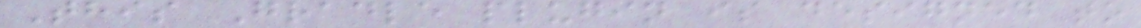This Gradle plugin is designed to
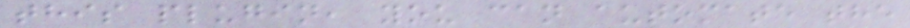this plugin, you can automate the
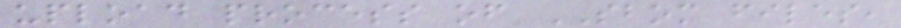upload process of SBOM files,
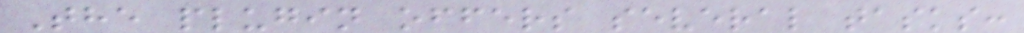The plugin offers several tasks:
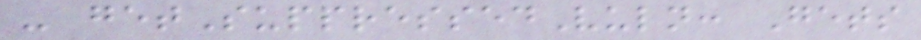- getSuppressedVuln: Gets
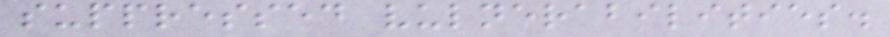suppressed vulnerabilities.
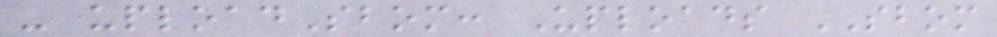- uploadSbom: Uploads SBOM
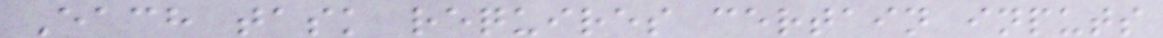Each task requires certain inputs
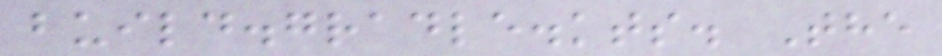build.gradle.kts. The
